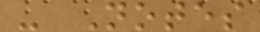- Notes
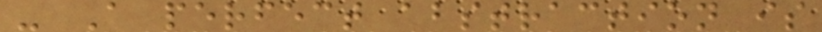- A perfect abstraction is
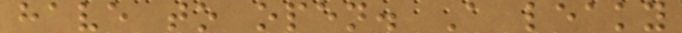have to open. A leaky
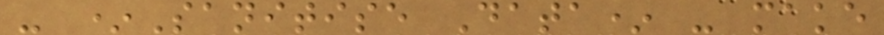- *Sanitise Data* - make
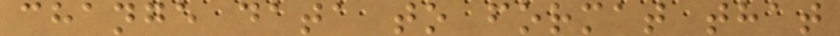change data to format that
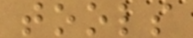tools
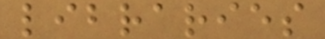libraries
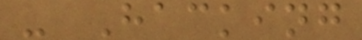- Hacking
